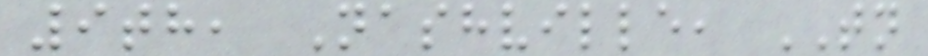9th, Nashville, TN
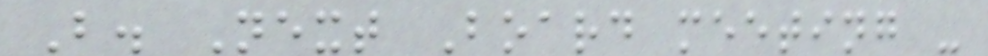B. Next Board meeting -
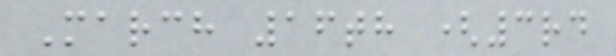March 16th (3rd
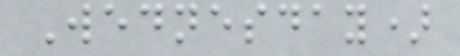Wednesday)
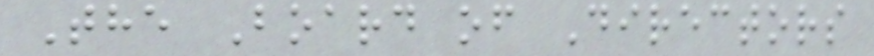The Board of Directors
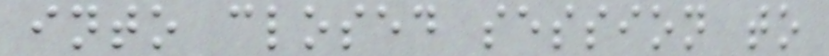into closed session to
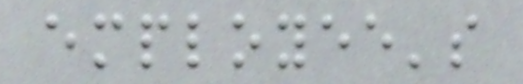employee's
